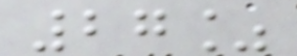27%
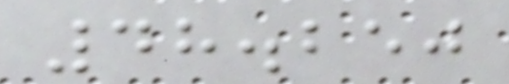48.250
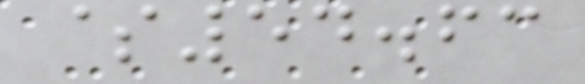$54.63
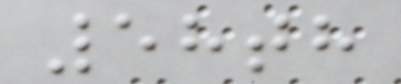58th
